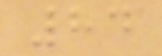84
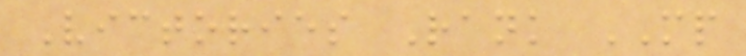Victories Rank MP
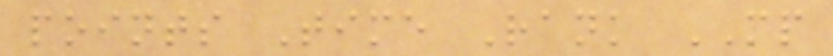points Time Rank MP
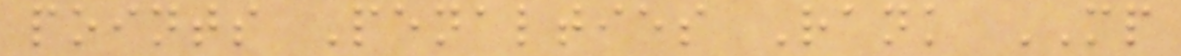points Penalties Rank MP
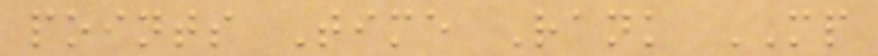points Time Rank MP
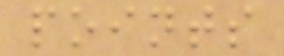points
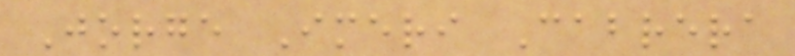Jorge Imeri Cabrera
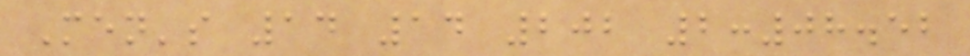Men's 14 14 202 2:08.52
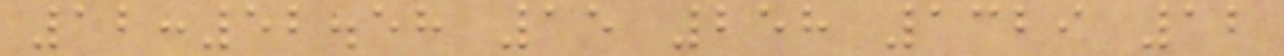12:52.58 15 258 1329 12
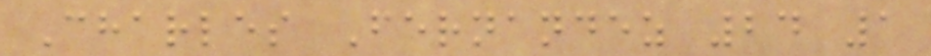Charles Fernandez 24 1
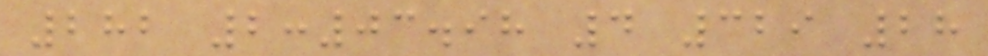282 2:03.98 4 329 28
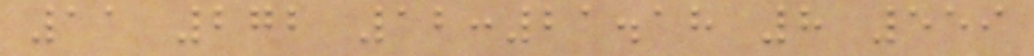11 272 12:21.18 8 559
